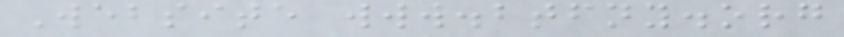Website www.btfny.org
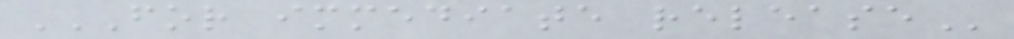FOR IMMEDIATE RELEASE
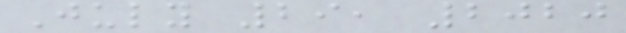July 29, 2020
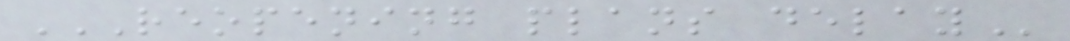REOPENING PLANS DELAY
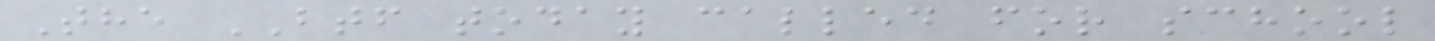The BTF today called for school
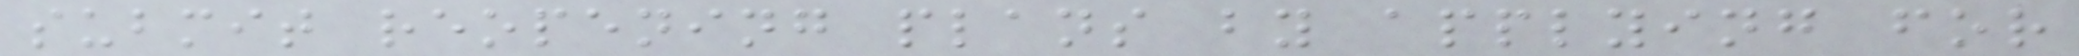submit reopening plans by applying for
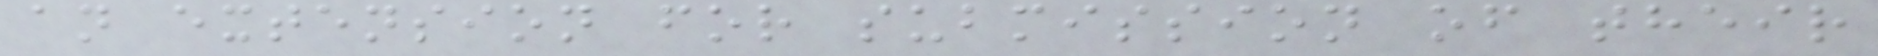an extension for submission of their
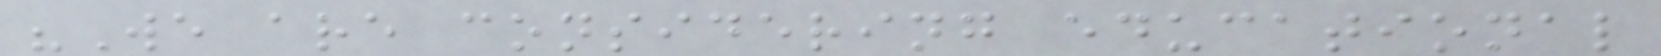"We are considering educational
